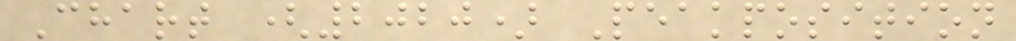Chart (2020) Peakposition
